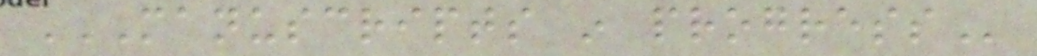MANUSCRIPTS IN PROGRESS
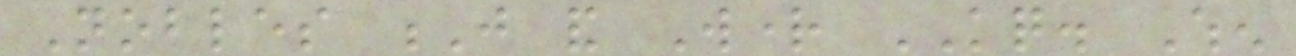Nobles J and Wright KQ. When
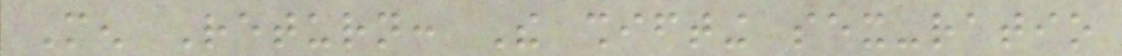Men Return: The shifting sex-ratio
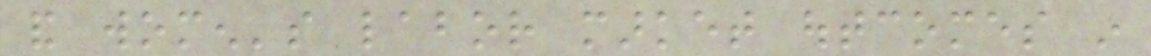and women's labor market outcomes in
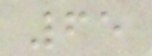65
